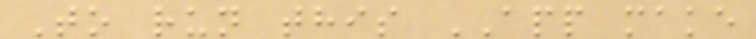To run this APP make
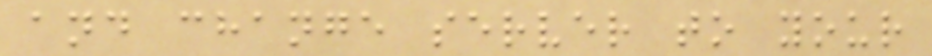and change server to your
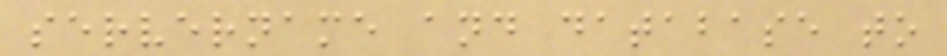servername and database to
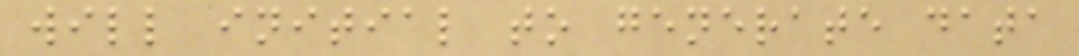will initial to generate data
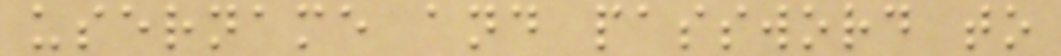username and password to
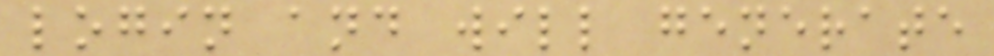login and will generate
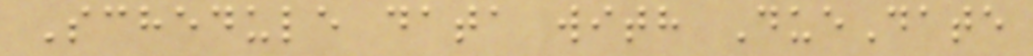Schedule data with DueDate
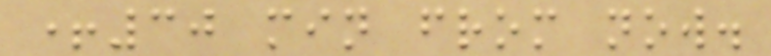+30 min from now.
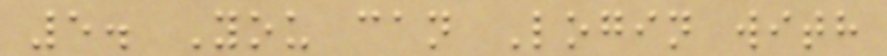5. You can Login with
